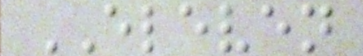ELEVEN
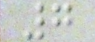7
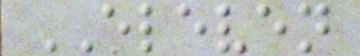ELEVEN
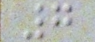7
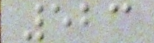523
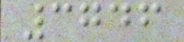3746
